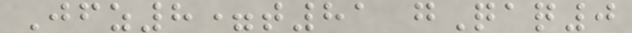Jfz8=t81 gQaq0
